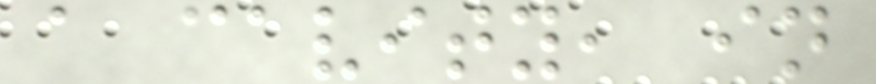a cavity, in
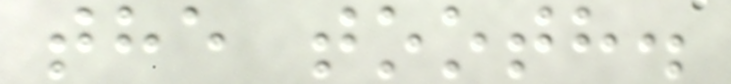the tooth.
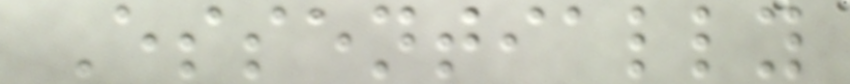Essentially
